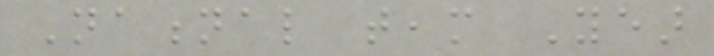National team Year
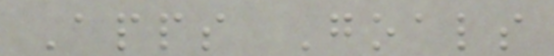Apps Goals
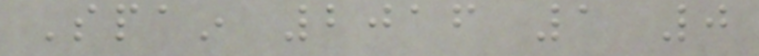Spain 2016 1 0
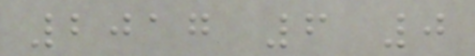2017 6 0
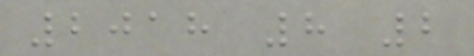2018 8 2
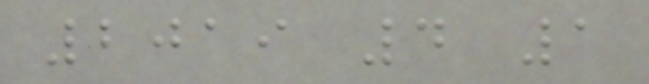2019 4 1
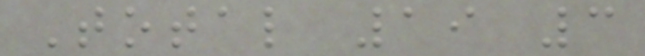Total 19 3
